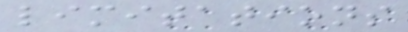limitations
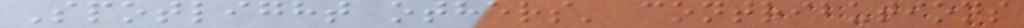Spotlight others' contributions
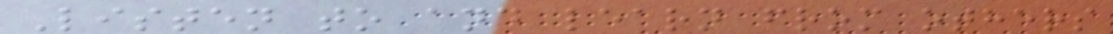Listen to and learn from others
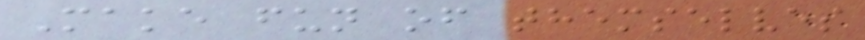Make fun of themselves
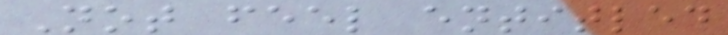Not feel entitled
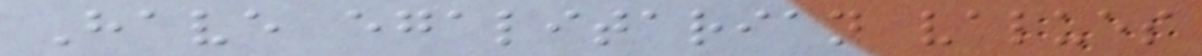Have egalitarian values
